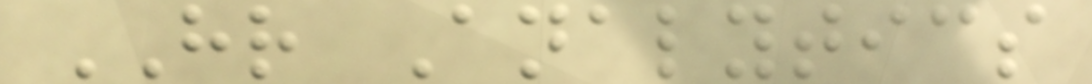HR Analytics
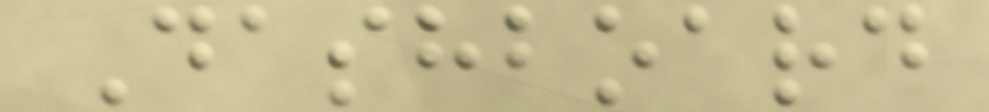Dashboard
